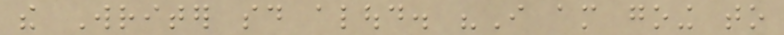the Writer said aloud. "I am going to
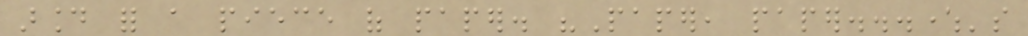around for a piece of paper. "Paper, paper...where's
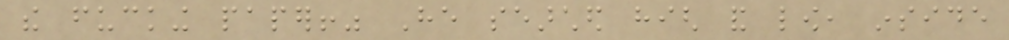the fucking paper!" He searched high and low, inside
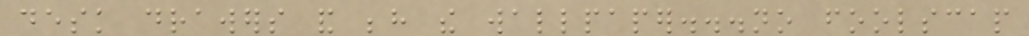desk drawers and behind the wallpaper...no foolscap
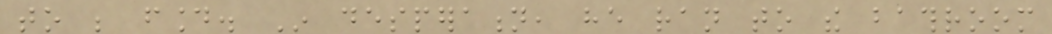to be found. In desperation, he ran to the bathroom
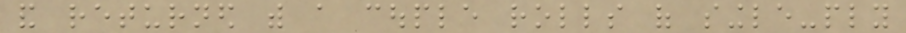and returned with a couple rolls of single-ply
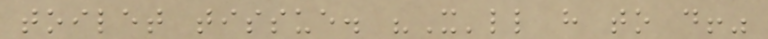toilet tissue. "It'll have to do!"
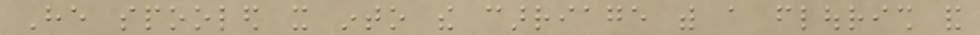He spooled it into the carriage with a flourish and
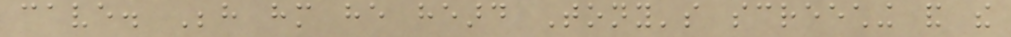cave. Behind him he heard Tony's screeching and the
